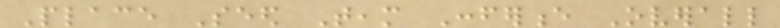Place Seed Team Conference Overall
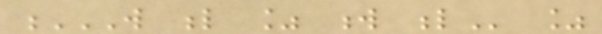W L % W L %
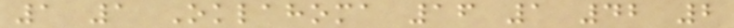1 1 Oklahoma 16 1 42 2
